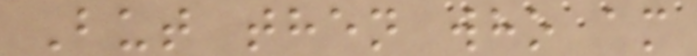But then who am
